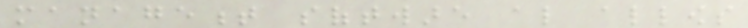management software also allows
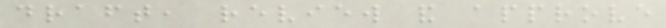draft, review and approve
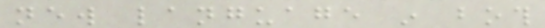new language in both
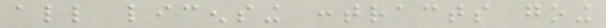all licensing contracts going
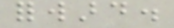forward.
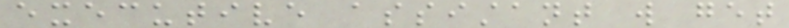executive assistant will get
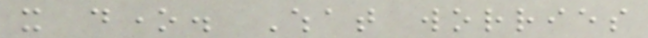it done. What worries
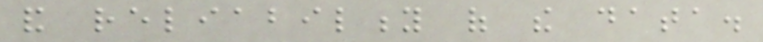and reliability of the data.
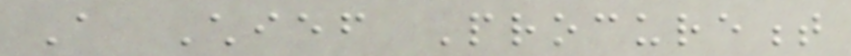A Chief Procurement
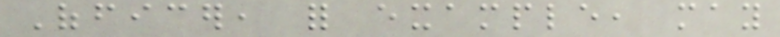Officer, for example, may
